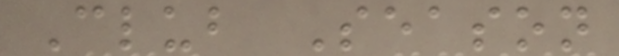Club Season
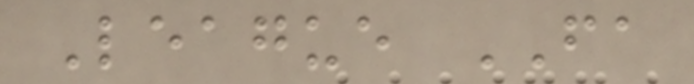League FA
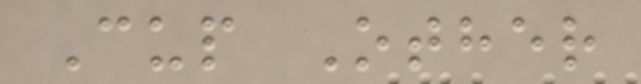Cup Other
